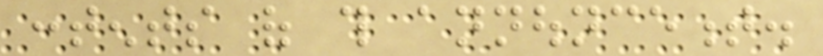contents of this announcement.
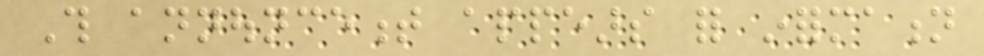This announcement appears for information
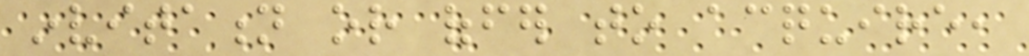invitation or offer to acquire,
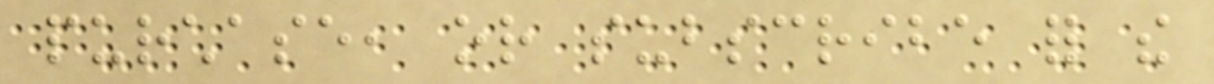purchase, or subscribe for the
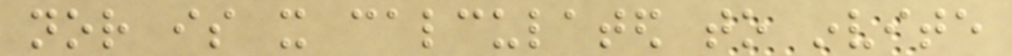nor is it calculated to invite
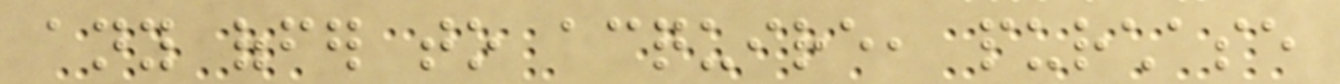any offer to acquire, purchase
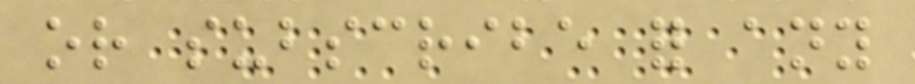or subscribe for any
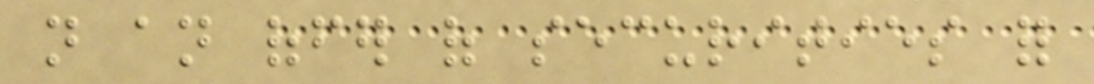not an offer of securities for
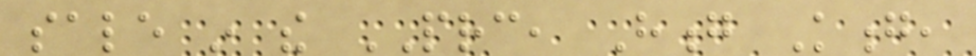sale in the PRC, Hong Kong,
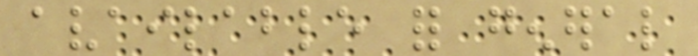available for general
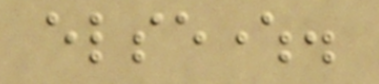elsewhere.
